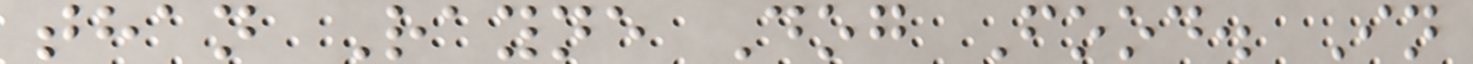than Rayne Dog Food. In
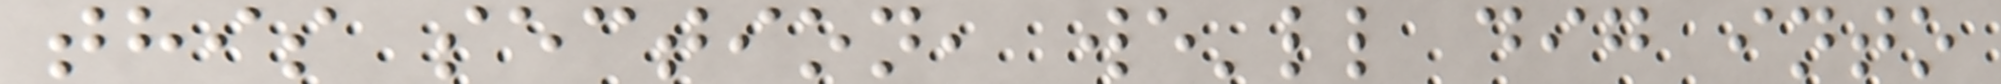this section, we'll dig into
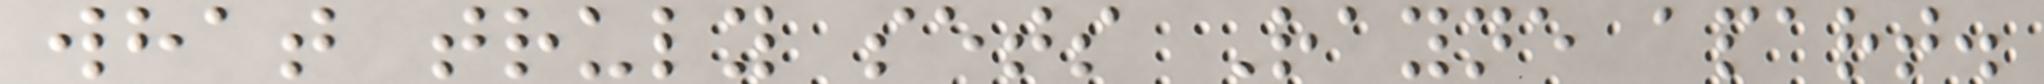what truly sets Rayne apart.
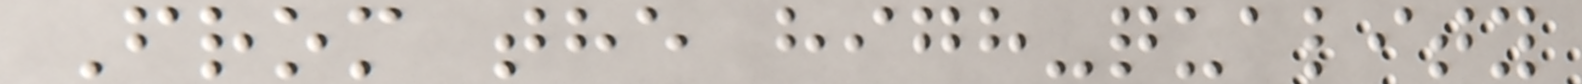From the high-quality
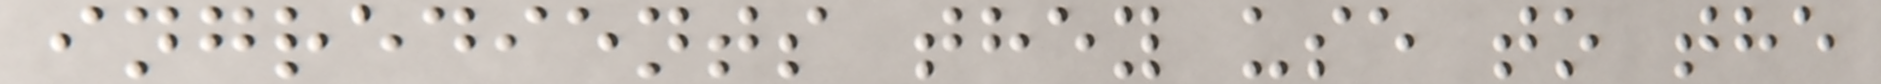ingredients they use to the
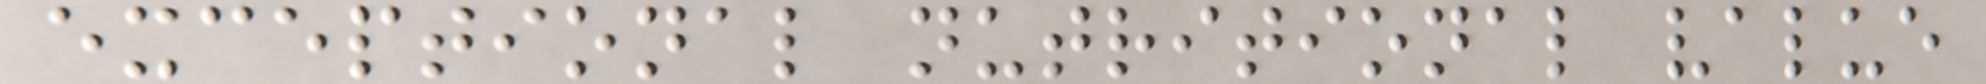exceptional nutritional value
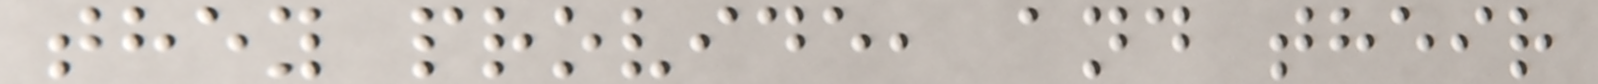they provide, and their
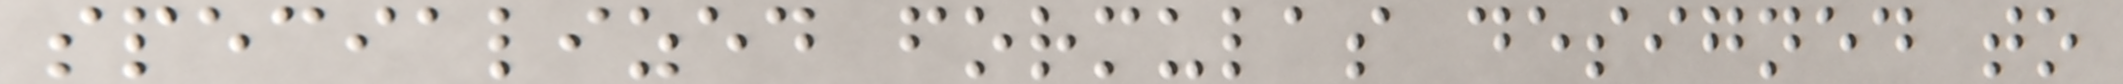specialized formulas designed to
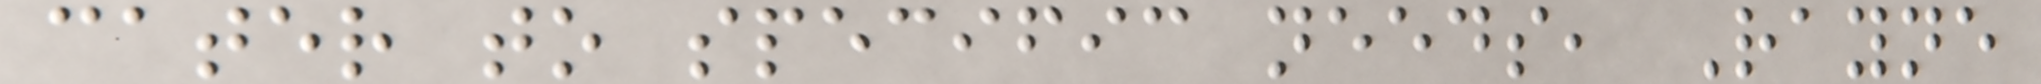cater to specific needs, Rayne
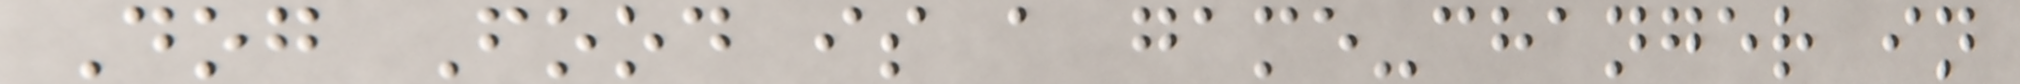Dog Food is a game-changer in
